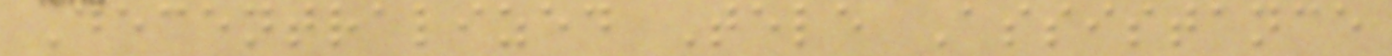Decentralized Tele Assistance
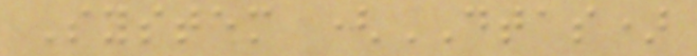System (DTAS)
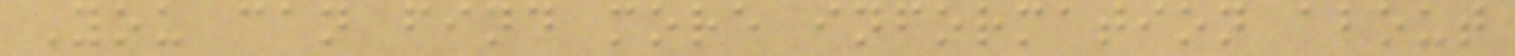You can find more information about
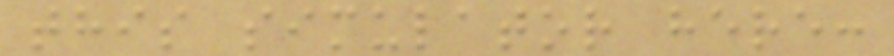this simulator here:
